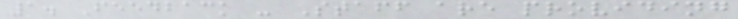1. Feedback - Staff are providing
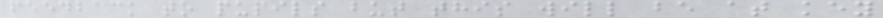feedback to pupils but this will be at key
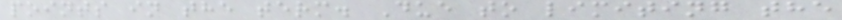points in the term. Due to limiting the
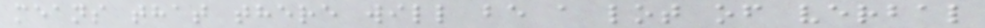means that there will be a lot of verbal
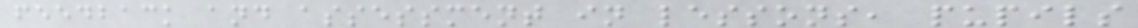feedback and assessment in lessons, pupils
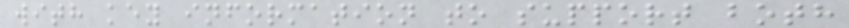with key information to support both
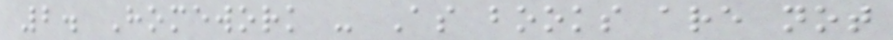2. Homework - As books are not
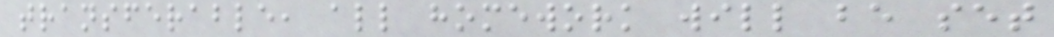transferable, all homework will be set
